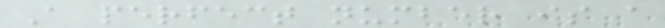A perfect number is a
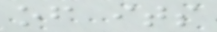of its
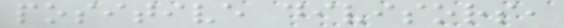positive divisors,
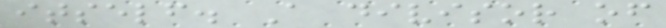itself. A divisor of
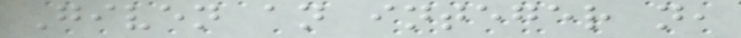Given an integer n,
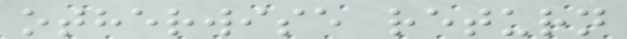otherwise return
